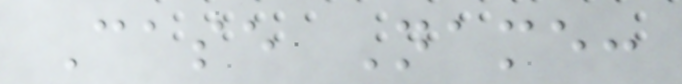Case Name:
